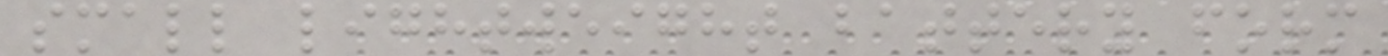small lightweight battery form
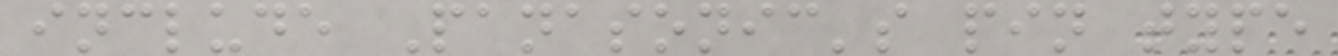include Panasonic's pin type
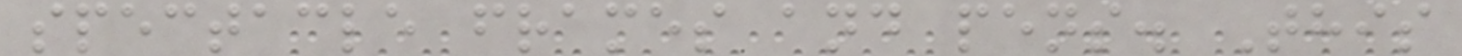spectacle frames and pens. This
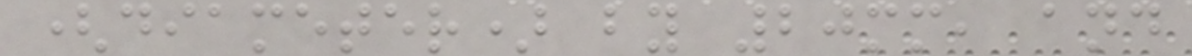(diameter) by 20mm, and
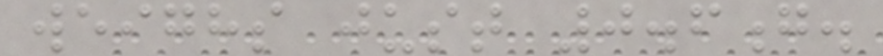weighs just 0.6g.
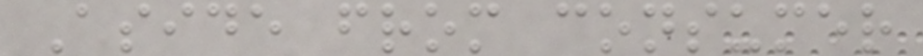Aside from consumer
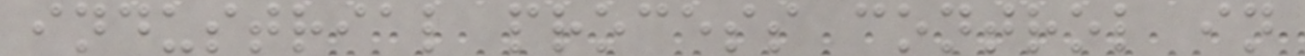industrial process control in
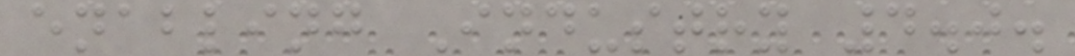enabling Industry 4.0.
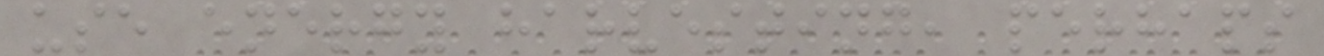use energy harvesting, perhaps
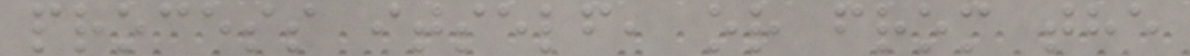process itself, or from the
